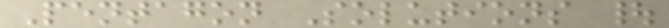Pentagon Solutions |
